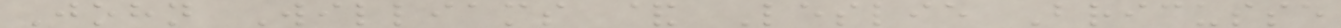John Williams & Leslie Bricusse
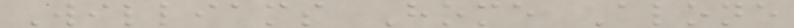Williams Home Alone
